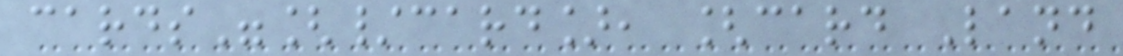cards"[/card], [card Land
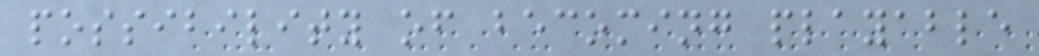possibility of becoming playable
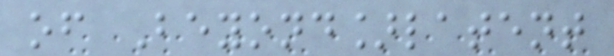of Beyond]latent
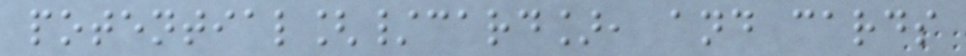potential[/card], and cards
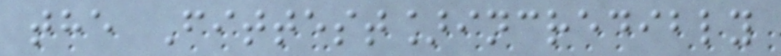the Fittest]incredibly
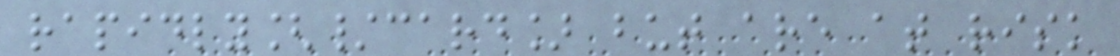rapidly[/card] but are at risk
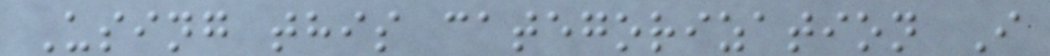Using this categorization I
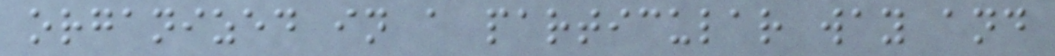organized in a particular way and
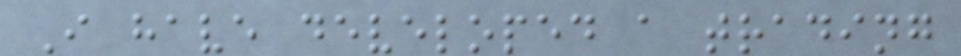I have developed a trading
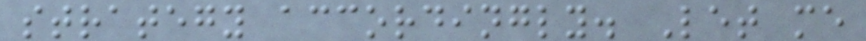strategy accordingly. Let me
